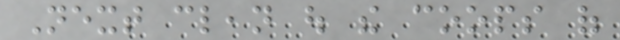Next clean out the coops of
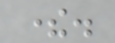there.
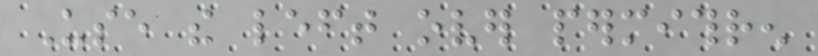Use the left over permithren
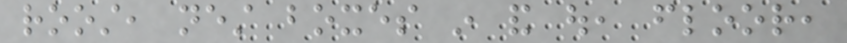roost, nest boxes in and out, floor,
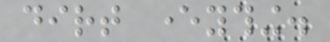dirt everything.
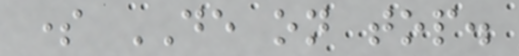some DE on top.
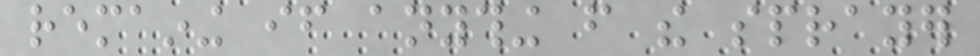remaining if anything from the sprayer
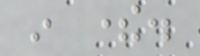in there.
